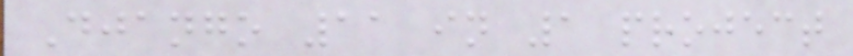Django 11 in 1 project
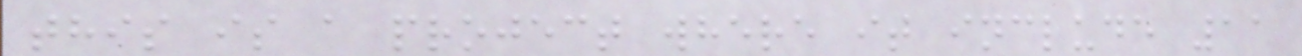this is a project where it include 11
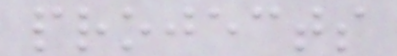projects
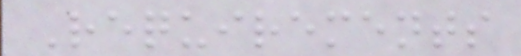Requirements
